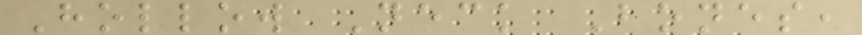Hollow Neck Bones,
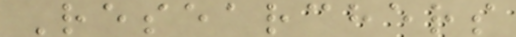Researchers
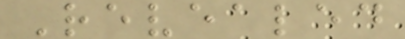Revealed
